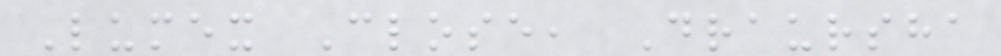Lumex Close, Draursha
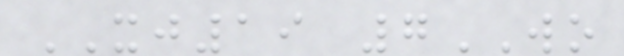XJ19 7WO
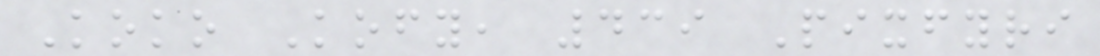Koko Kofy, 439 Pixfyri
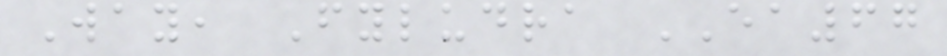Way, Fyludra EA67
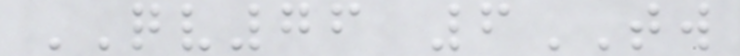QV76 6TW
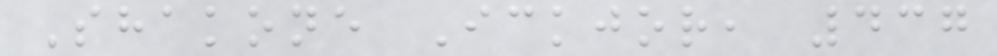Shakone Ickjor, 437
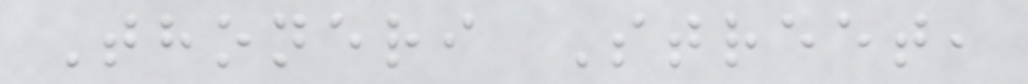Thoneri Street,
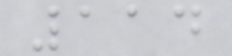114
